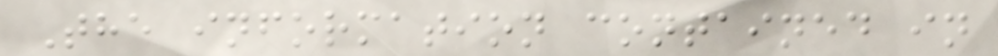The information contained in
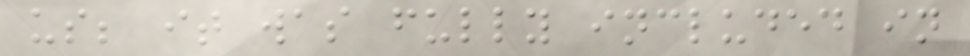us; it was fully included in
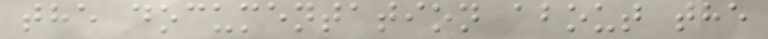the documentation about the
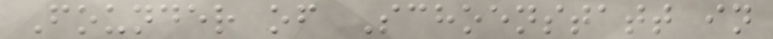Founder of Schoenstatt in
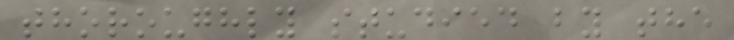thoroughly studied by the
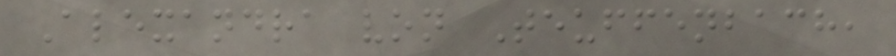Alexandra von Teuffenbach,
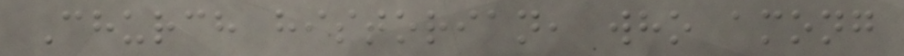Church historian, who among
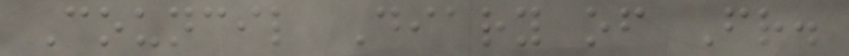Council Diary of Fr.
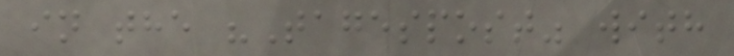in the "Tagespost" with
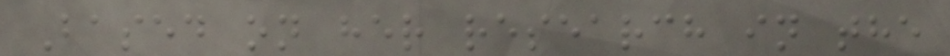Based on her research in the
